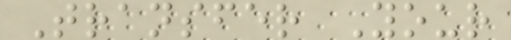Transfer Your
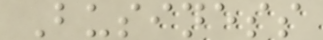Business
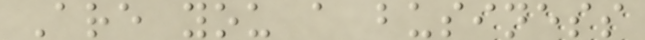Are you a business
